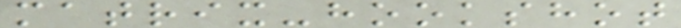matrix-hookshot
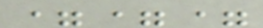===
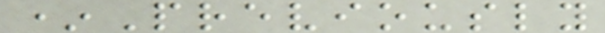*Previously
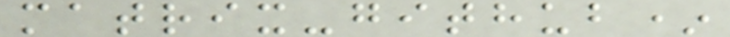matrix-github*
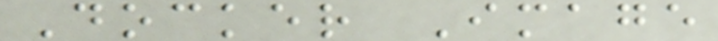Docker Image
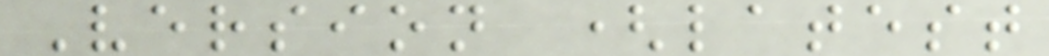Version (latest
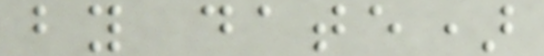by date)
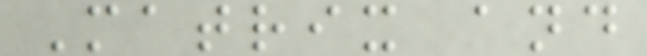Matrix and
